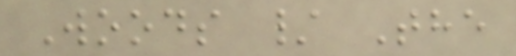Woods / The
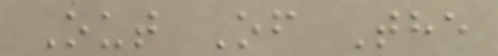Out Of The
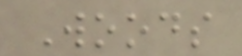Woods
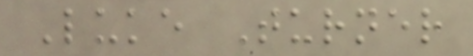Luke Turner
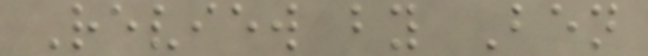Review by Ben
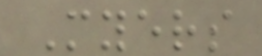Myers
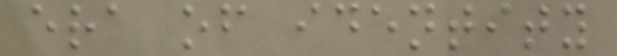era of identity
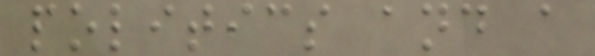politics and a
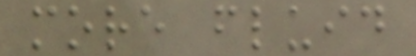more fluid
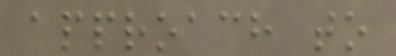approach to
